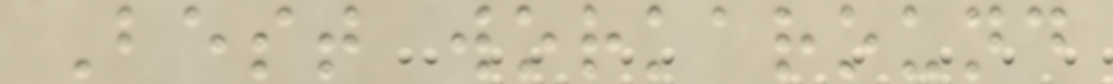Best workaround
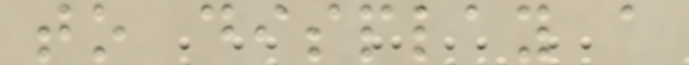to display a
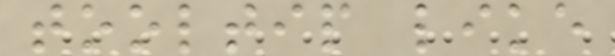tooltip like
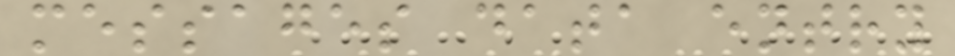messages data entry
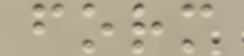form
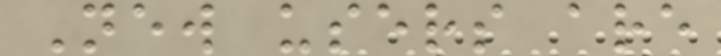New users are
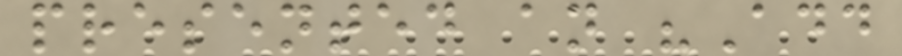presented an "Add
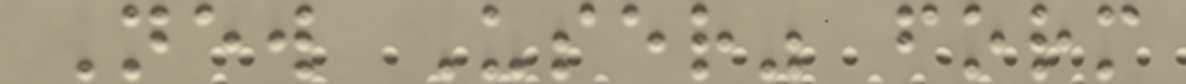New User" form
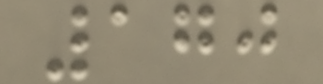170
